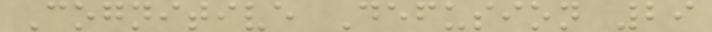Cognitive Defusion 29
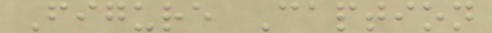Figure Caption
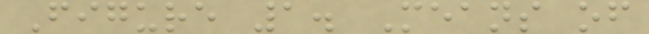Figure 1. Means of
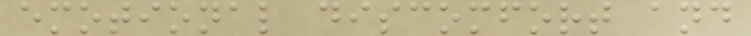emotional discomfort and
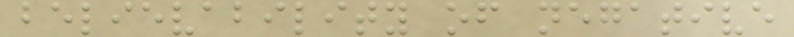believability of negative
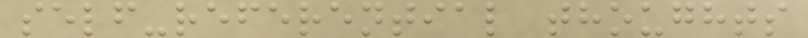self-referential thoughts
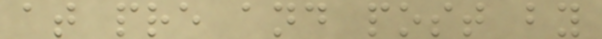at pre and post by
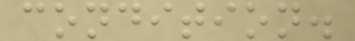condition.
